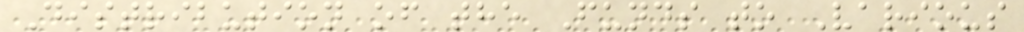Distribution of the Funds to Various
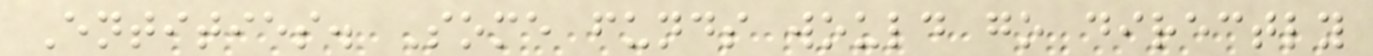Entities. Some funds would go directly
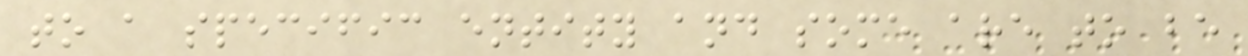to a specific entity and some are to be
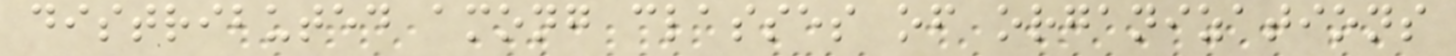distributed among classes of organizations
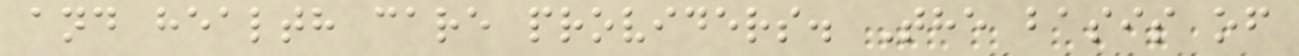and health care providers. The basis of
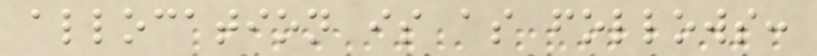allocation is as follows:
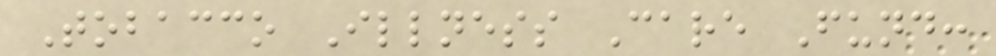Tobacco Illness Care Fund:
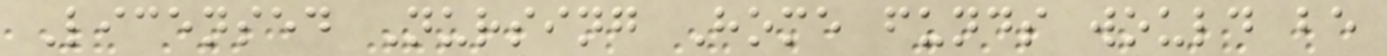Licensed Nursing Home funds would be
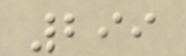299
